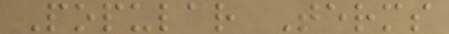Popular Terms
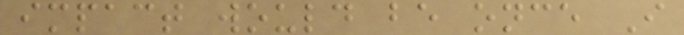impact would be once I
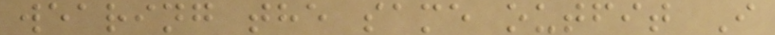wearing the same outfit I
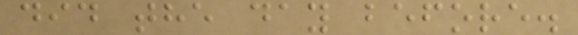did the day before.
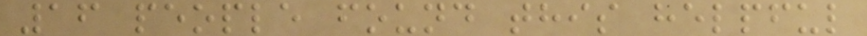16 people found this helpful
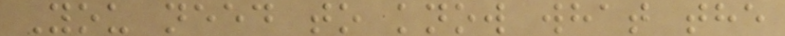You need to know what the
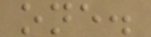one.
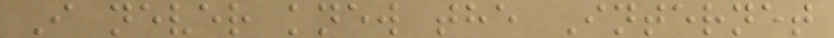I never knew the Internet
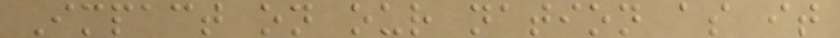Impact on our nation as it
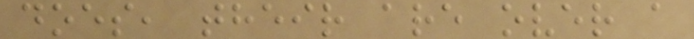does, their are over a
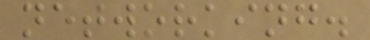networking.
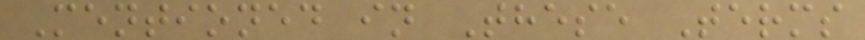Mentioned in These Terms
